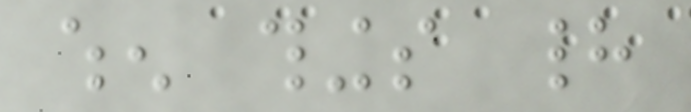when things had
